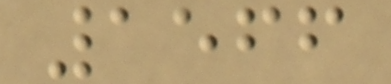1566
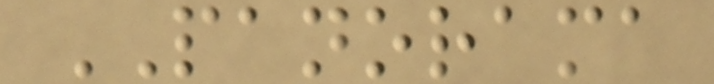PANORAMA
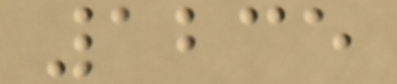1235
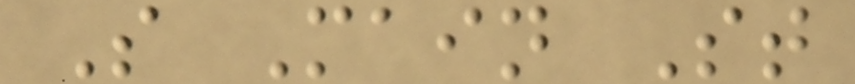S Main St
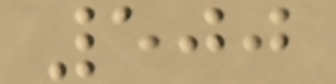500
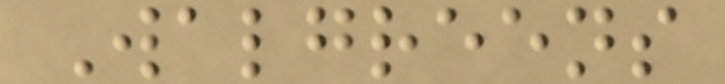Walgreens
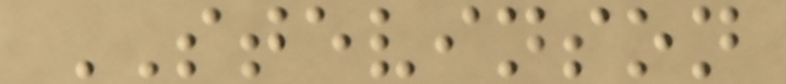STEVINSON
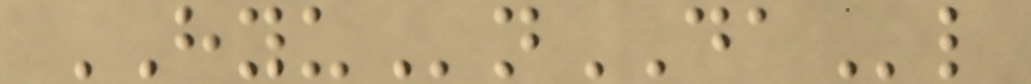HYUnDAl
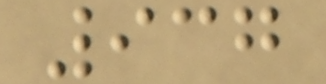937
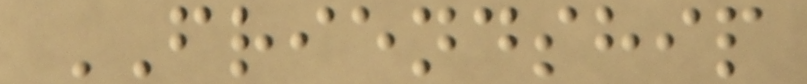FRIENDSHIP
